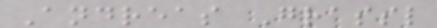Andreas Grassl
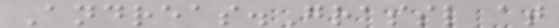Andreas.Grassl at
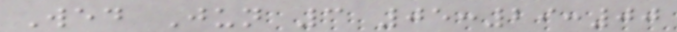Wed Jun 3 05:29:00
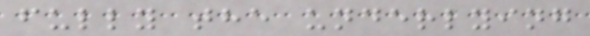fully the underlying
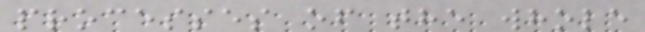processes of the whole
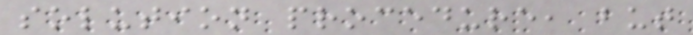solution procedure, but
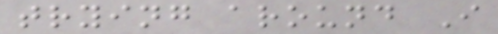trying around I
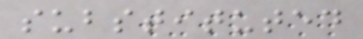substituted
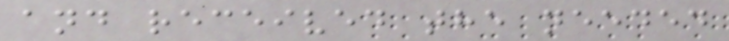and received the needed
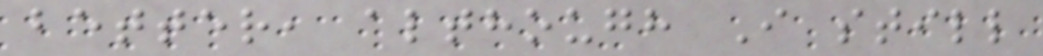better, although I still
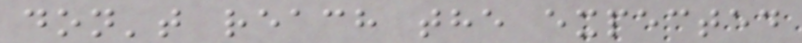don't reach the expected
